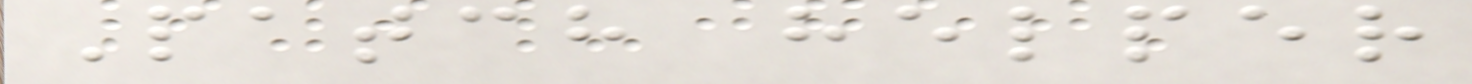Patch helper
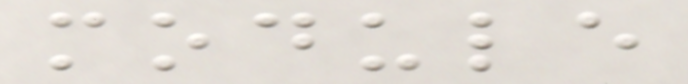module
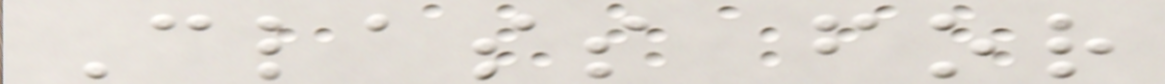Class for
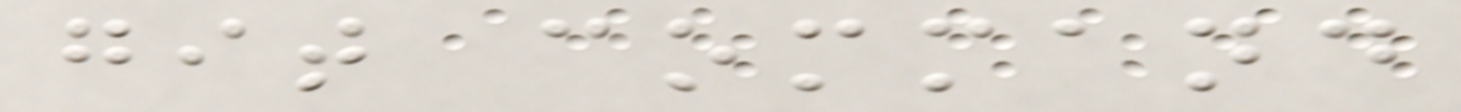git command
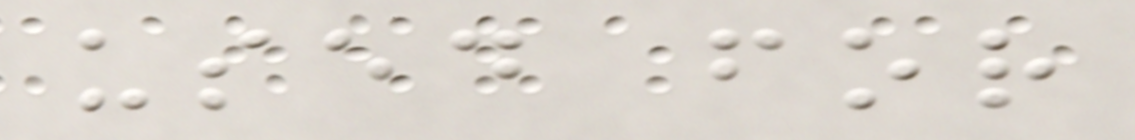used for
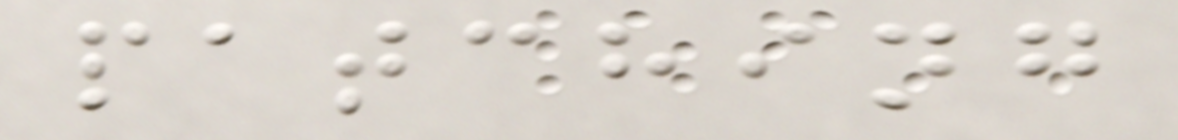patching
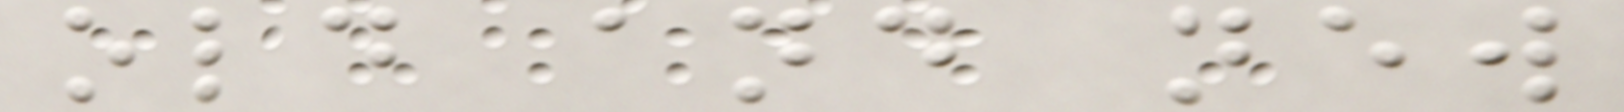old and new
